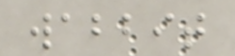wabbit
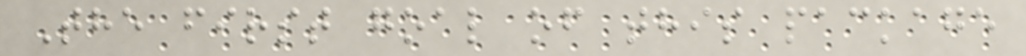The first goal of this package
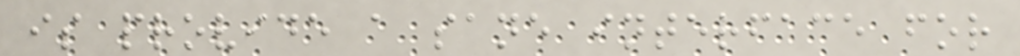is provide a sane interface for
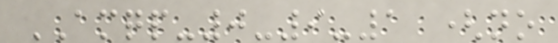AMQP-0-9-1 (no
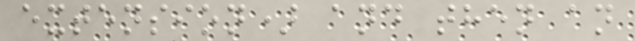extension) and then an
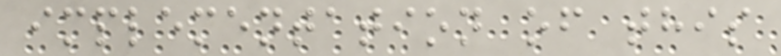implementation of this
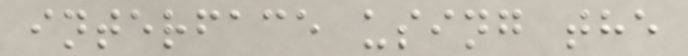interface using the
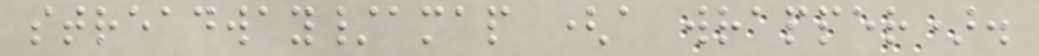streadway/amap (a wrapper).
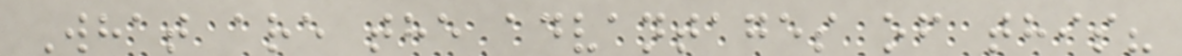What are the advantages of this?
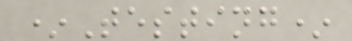*Testing*
